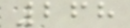268
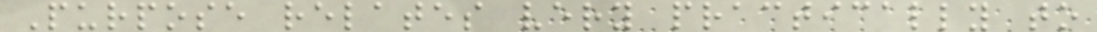Purpose relates very practically to
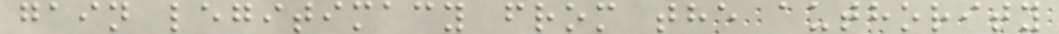gain legitimacy from the authority
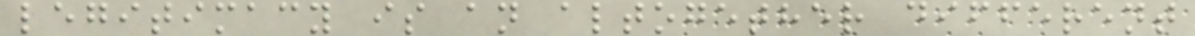legitimacy is an altogether different
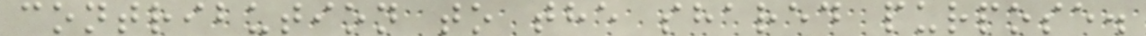contribution to the shared purpose.
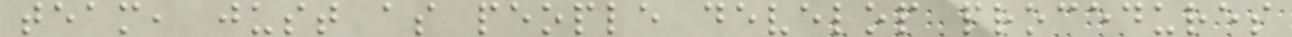team, just as people develop procedures
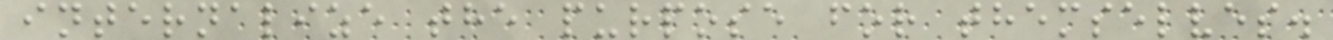internalize the purpose for themselves.
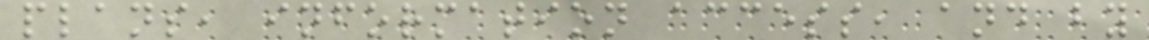plans, information access, and by
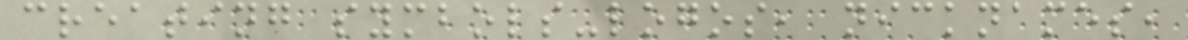creating symbols-logos, nicknames,
